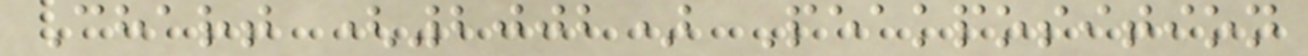Chart (2002) Peakposition
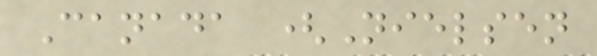Canada (Nielsen
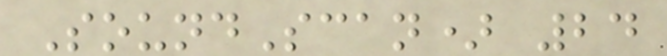SoundScan) 24
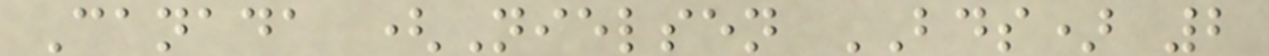Canada (Nielsen BDS) 2
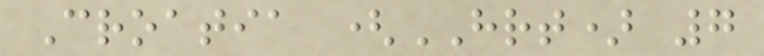Croatia (HRT) 7
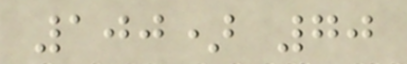100) 70
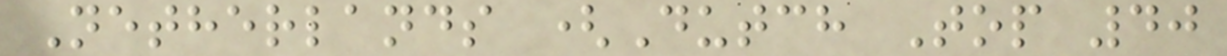Netherlands (Dutch Top 40
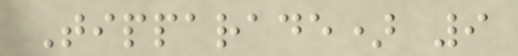Tipparade) 9
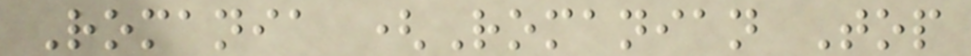Romania (Romanian Top
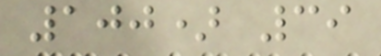100) 39
